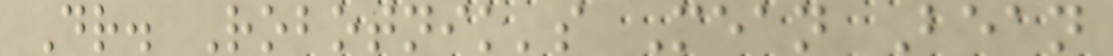Dr. Robotnik's Mean Bean
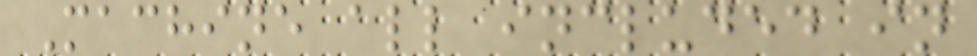Machine all included in
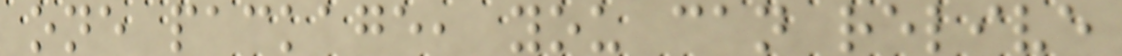one package, you can relive
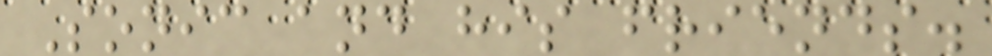Sonic and his friends.
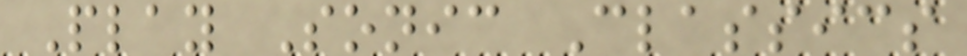Play Sonic Classics
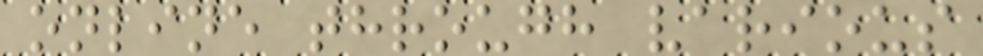online through various
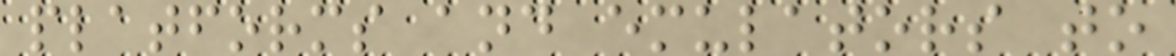platforms and emulators to
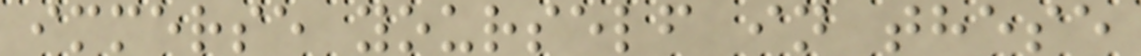immerse yourself in these
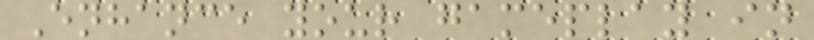Enhance your gameplay in
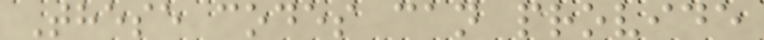These codes can provide
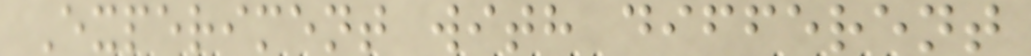Experiment with different
